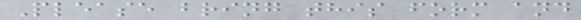Please bring this form and
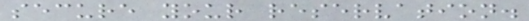secure your reservation.
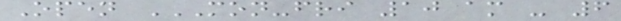Open MON-FRI 10 AM - 6
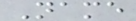Name
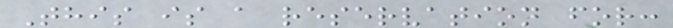This is a reservation for:
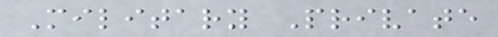Military Private
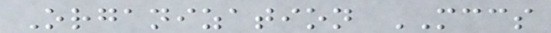Organization MCCS
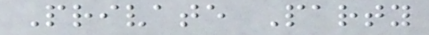Private Party
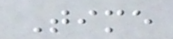Time
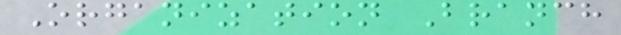Organization Branch
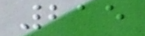215
